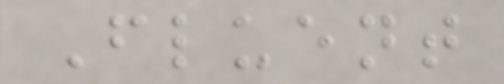Fluent
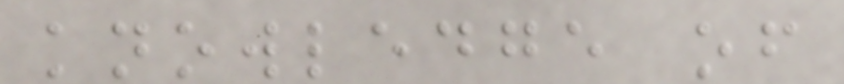knowledge of
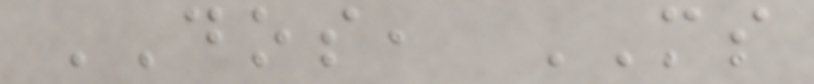DOS, MS
